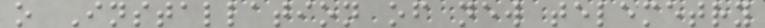o Installation of new telemetry
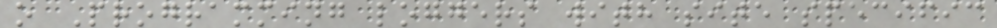o Programming loggers with site specific
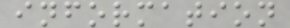information
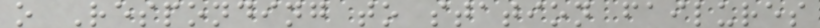o Responding to station failures
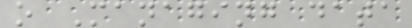o Managing data
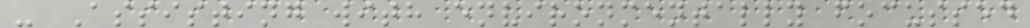- Assisting with environmentally focussed
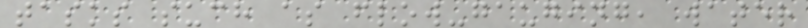tasks such as flow-gauging, water
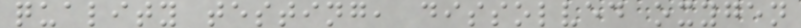quality testing, dissolved oxygen
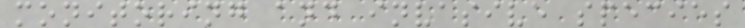monitoring and invasive species
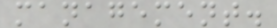management.
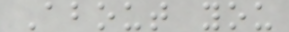About you
